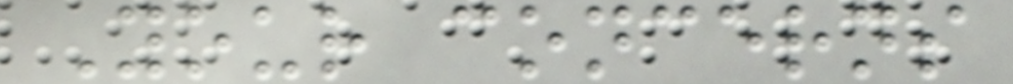Your concerns
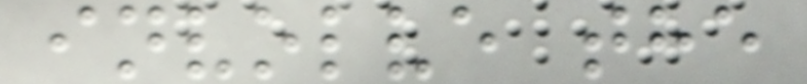involve the
